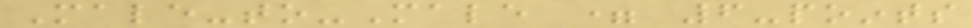Male-to-Male = 6-points
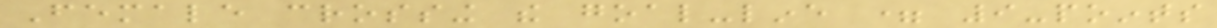Female crossing the goal-line = 9-points
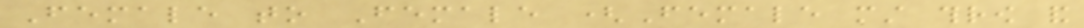Female to Female (Female must throw and
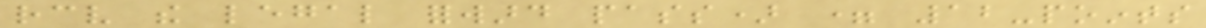receive the legal forward pass) = 12-points
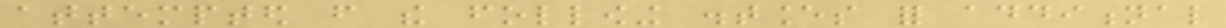attempted from the following distances for additional
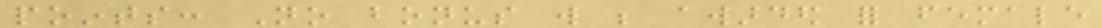points: No bonus will be awarded for female
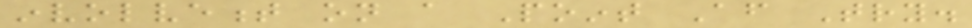involvement on a Point After Try.
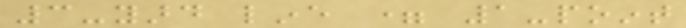3-yard line = 1-point
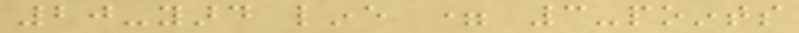20-yard line = 3-points
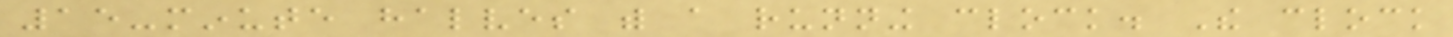15-minute halves with a running clock. The clock
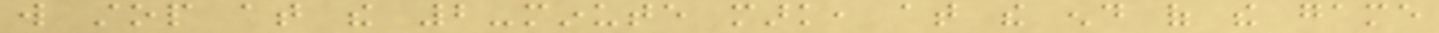will stop at the 2-minute mark, at the end of the game
